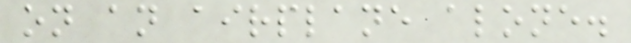on an airplane alone.
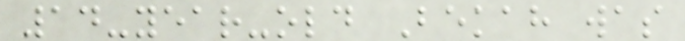14-year-old Bekah was
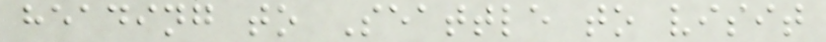heading to Seattle to visit
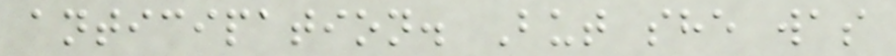anticipation. But she was
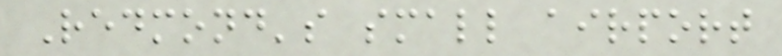Redmond's small airport
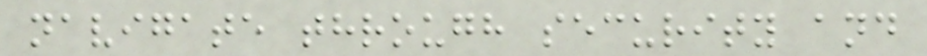navigate through security and
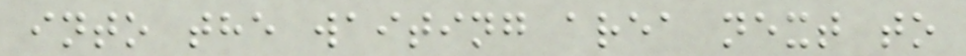into the waiting area next to
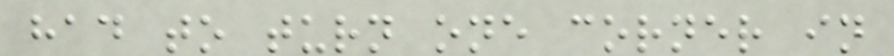had to turn one corner in
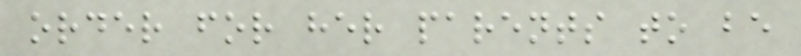order for her parents to be
